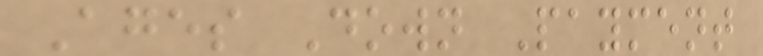Ages Down Payment
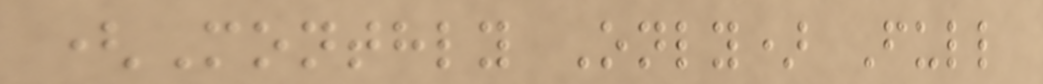(Monthly Only) Full
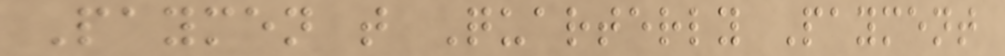Paymen t Quarterly Payment
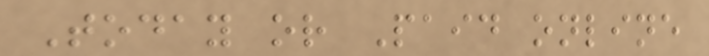Today or Paid online
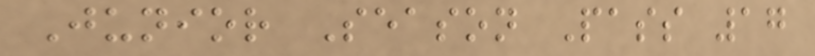Junior Season Pass 17
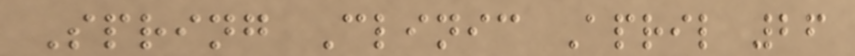Spring Clinic April 26
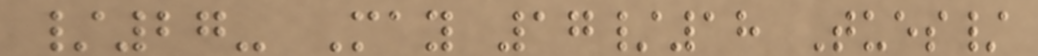/27- May 17/18 Tues/
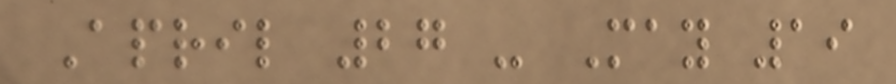April 27 - May 19
